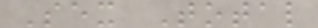Sex Total
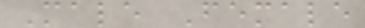Male Female
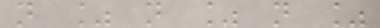n % n % n %
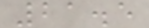21.5
